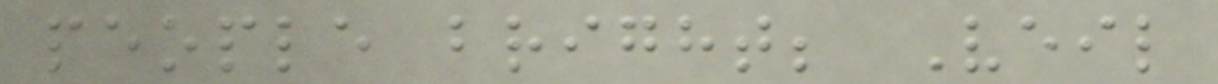people bright; Veil
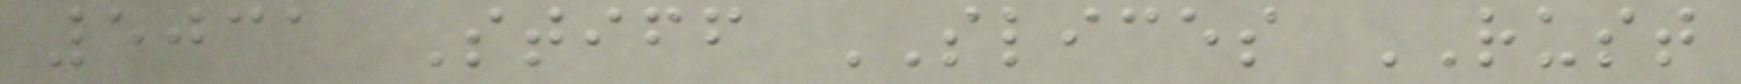5031 Stiff SLICES RUST
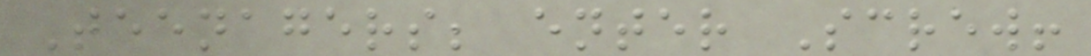Teenagers; enter Screw!
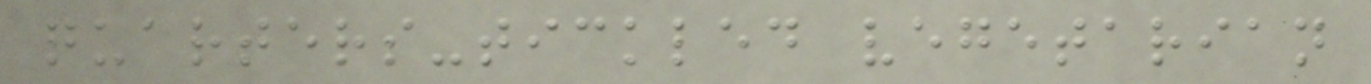quarters-tickled vegetarian
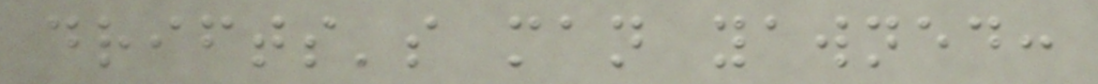drifts's man yawned:
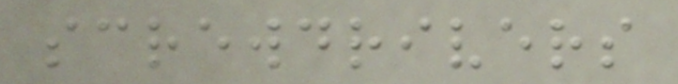screwdrivers
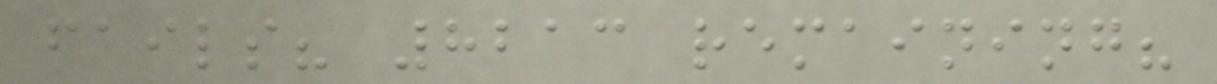fails? 8213 remaining?
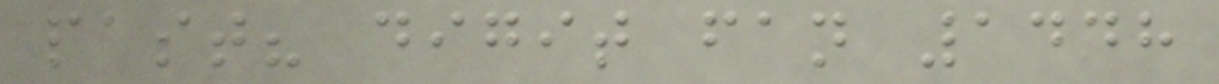past? digit fan 1448
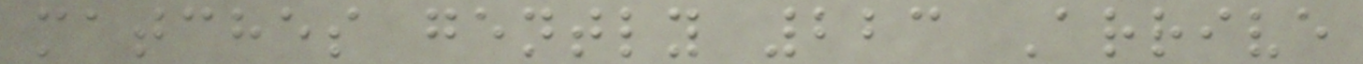matches gently 223 Arrive
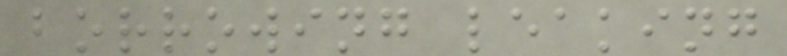borrowing leaking
